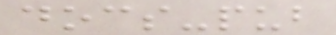docs-pub
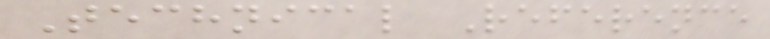Technical Reference
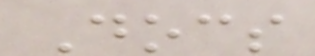Docs
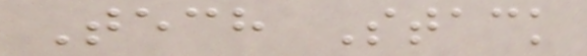Tech Stack
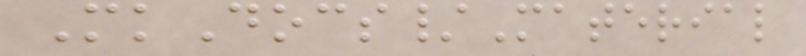MkDocs/Material
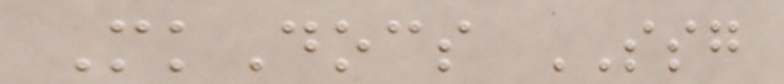MkDocs SSG
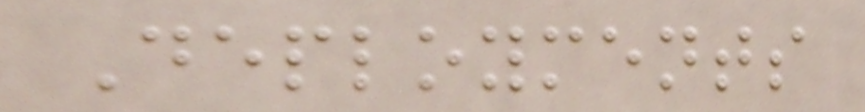Deployments
